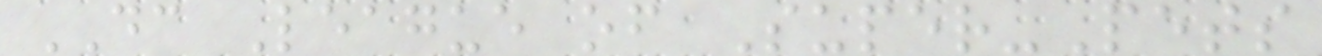DC League of Super-Pets
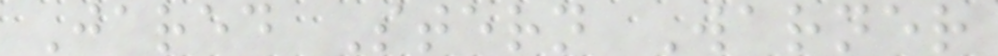Jared Stern Warner
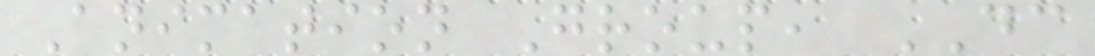Animation Group, DC
